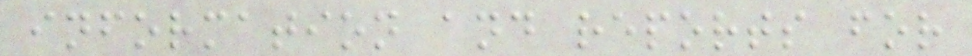information and reports for
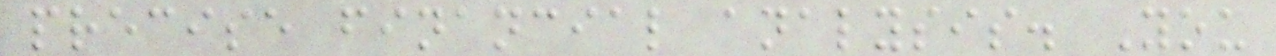precise financial analysis. You
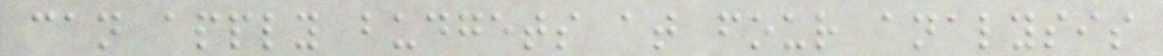can apply budgets at four analysis
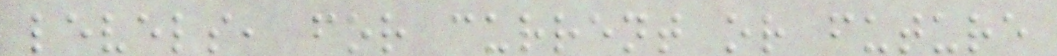levels, for current or future
